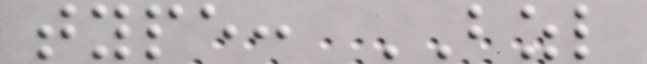type: BZL
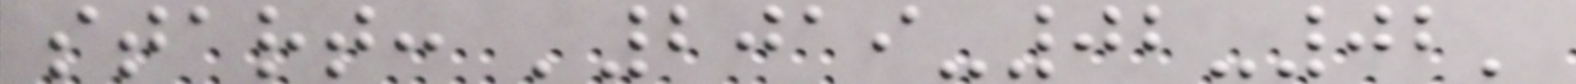start: '2019-02-02'
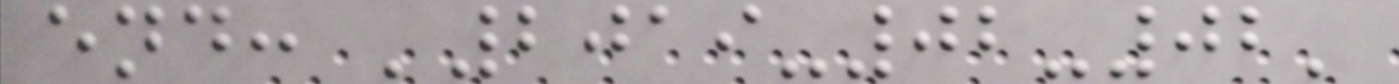end: '2019-02-02'
